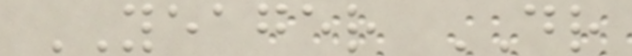YEAGER DR
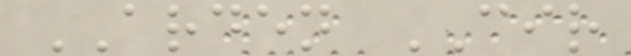ARDEN CIR
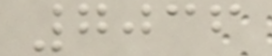7036
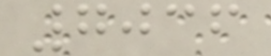7036
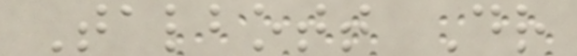Talbott Dr
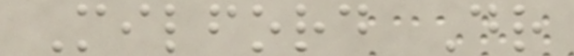Milford Dr
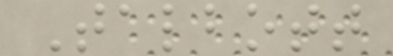Talbott
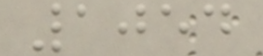1054
